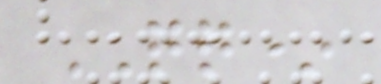QQ*
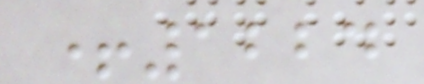+1224
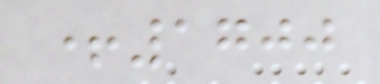+1700
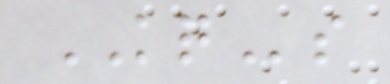KQs
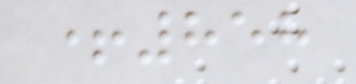+858
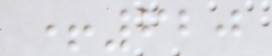+620
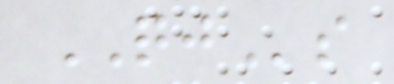QJs
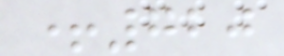+720
